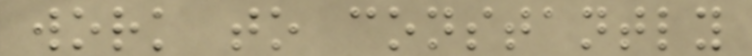work to constantly
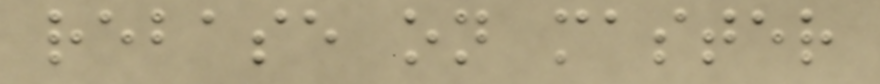rebase on master
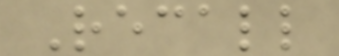Recall
